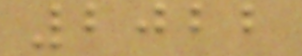2022
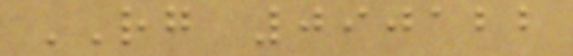RG 090122
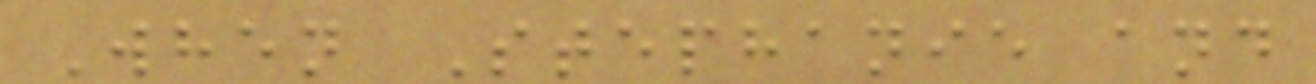When Stephanie and
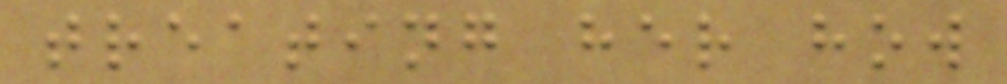treating her how
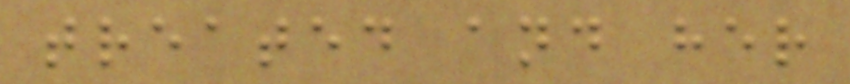treated and her
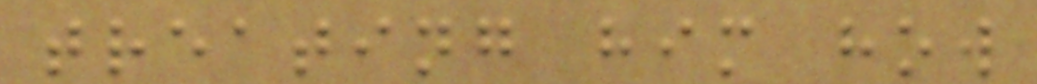treating him how
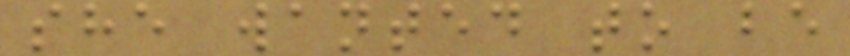she wanted to be
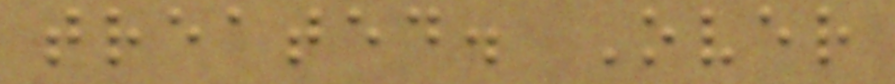treated. Over
